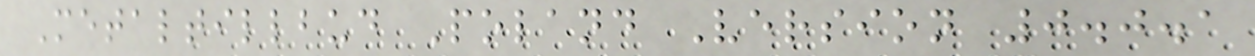Metaltillbud Poland Version 0.0.1
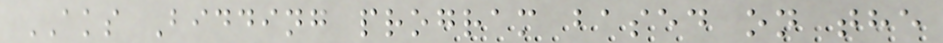AKS Bidding program based on the
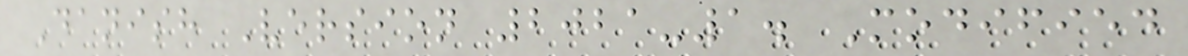Danish Version 2021-1. Modified
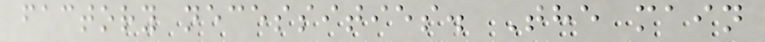factory necessities. The main
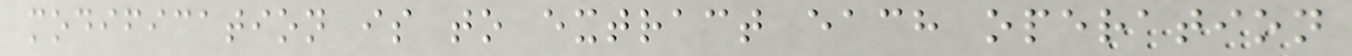modification is to extract each operation
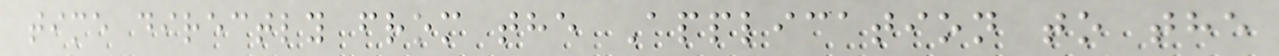time directly from the Application to the
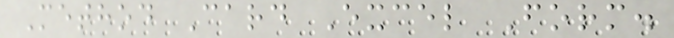Method Card Excel Form.
